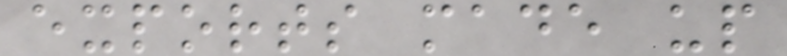exports made up
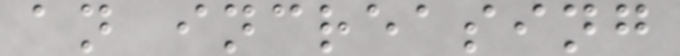an increasing
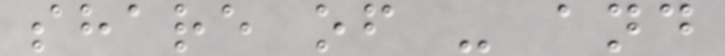share of - and
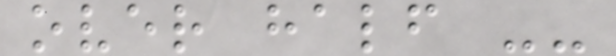over half --
